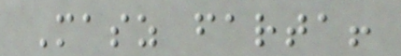Masz farta!
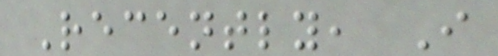Recently, I
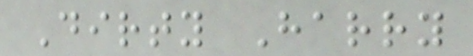Dirty Harry
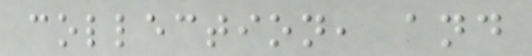collection, and
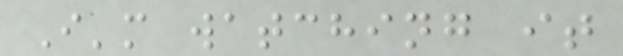I'm watching it
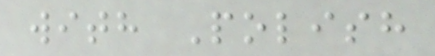with Polish
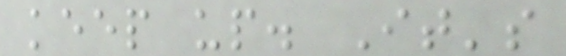keep up. It's
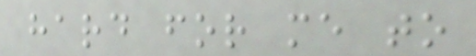hard for me to
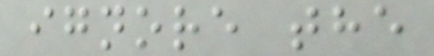ignore the
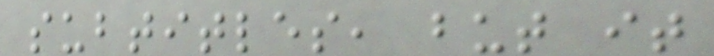subtitles, but it
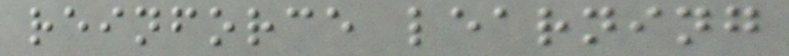reinforce learning
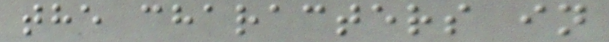the characters in
